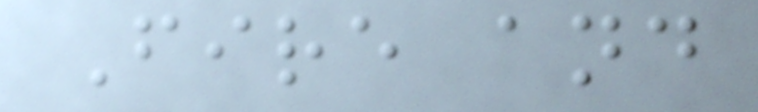Fire and
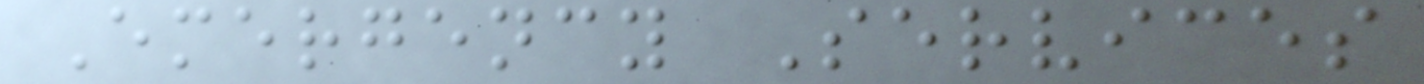Emergency Services
